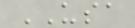USA
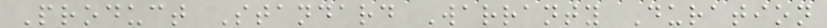Product Standard Warranty Duration
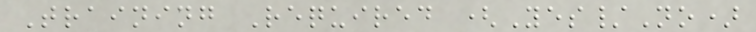Training Required (Yes/No)
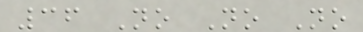36 No No No
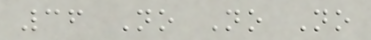36 No No No
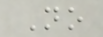No
